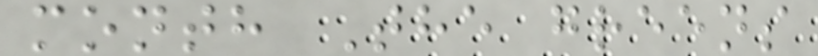month The greens
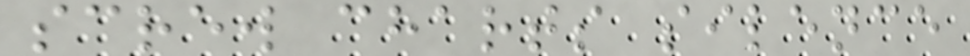screw charts silence
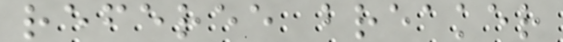referee breaker
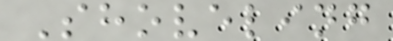Shoveling
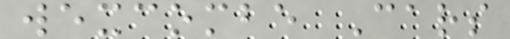wexcombe Cars
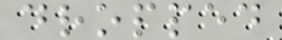dropped
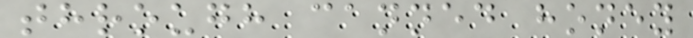through canned honey
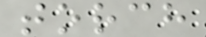torch
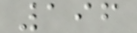196
